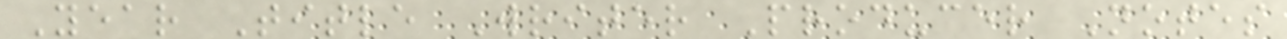Year Title Writer Producer Notes
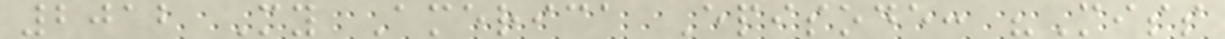2012 My America Episode: "Miss
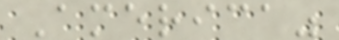America"
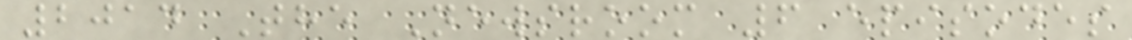2014 The Newsroom 6 episodes
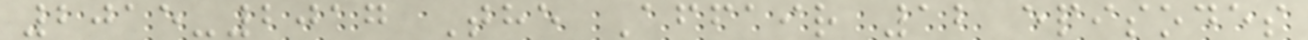2015-2017 The Affair 12 episodes
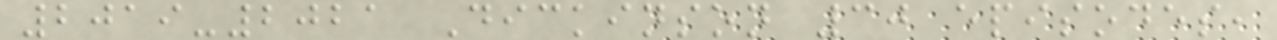2019-2021 Dickinson 30 episodes,
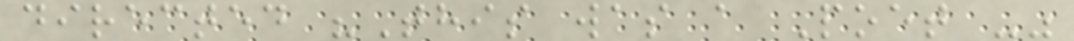directed "This was a Poet -"
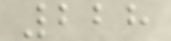228
